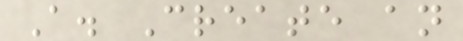A. Create an
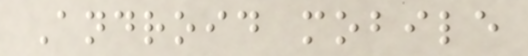Android mobile
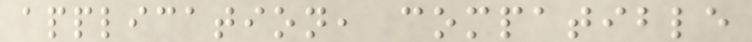application, compatible
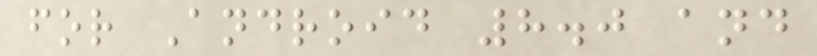for Android 8.0 and
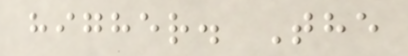higher. The
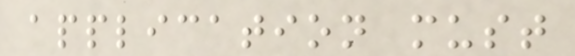application must
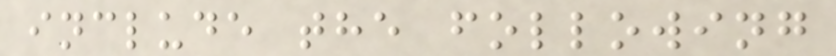include the following
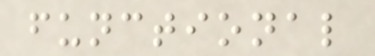functional
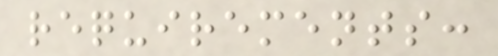requirements:
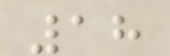18
